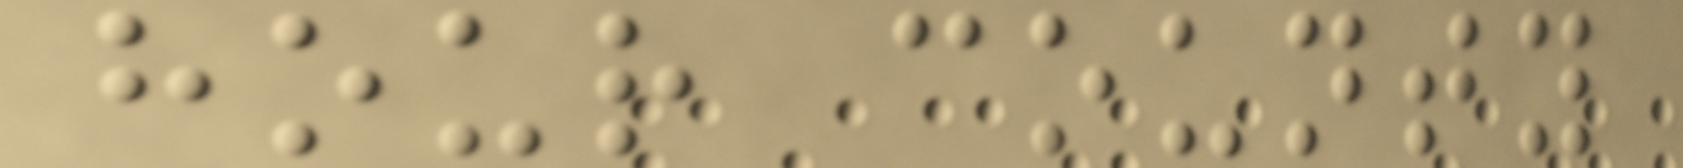hour county
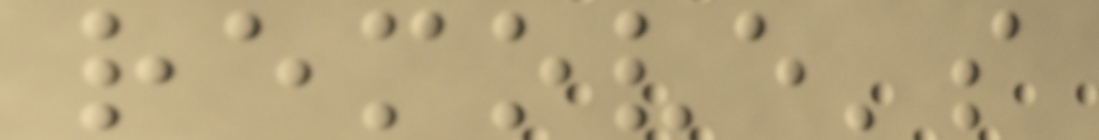remove's
